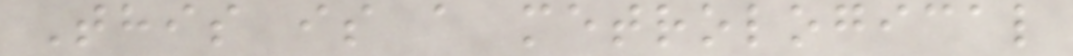This is a metrological
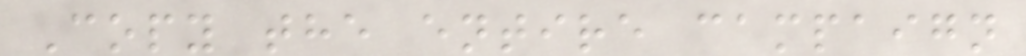Copy the entire campaign
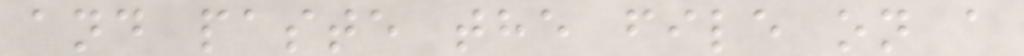and paste the file on a
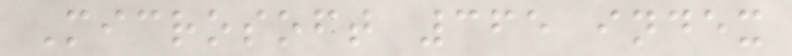Microsoft 365 index
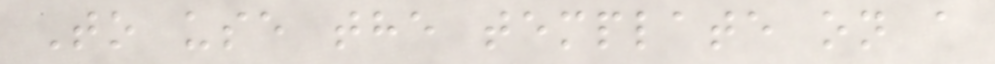To use the template on a
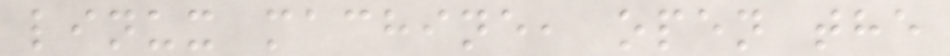linux machine, open the
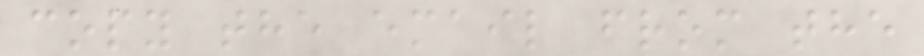copy the email from the
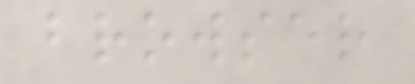browser
